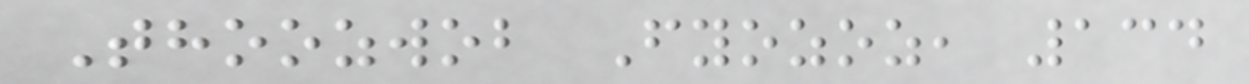Thoozwob Fyozoz, 134
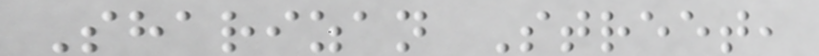Sharizan Street,
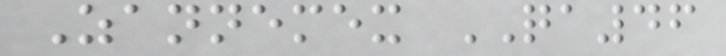Zannemex QA46
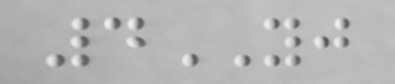4YJ
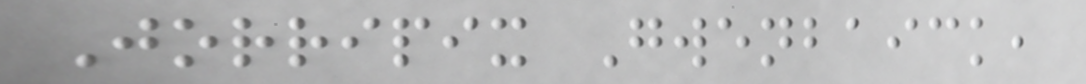Jorripix Gwenbaick,
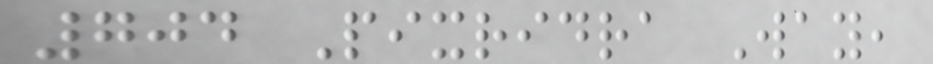704 Pixridra Way,
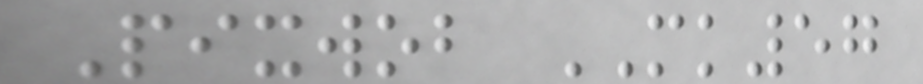Pixwob MK57
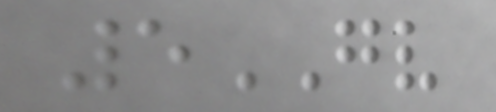5GV
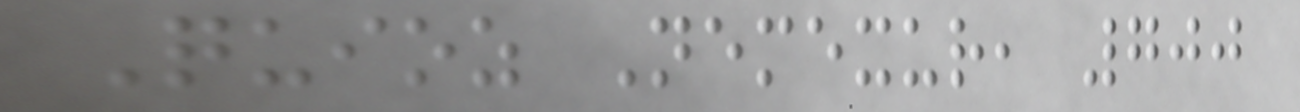Quioz Nemexur, 700
